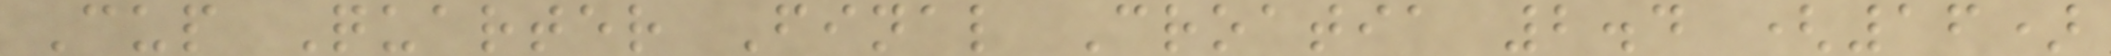Cup Quarter Final Croatia 2.4 (16)
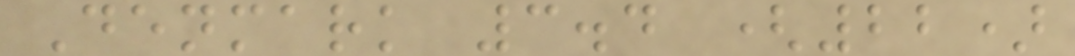Denmark 3.4 (22)
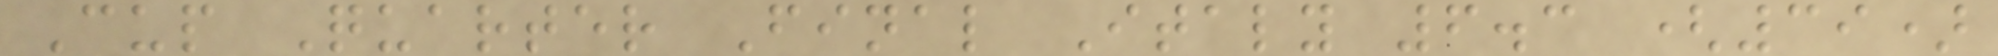Cup Quarter Final Italy 6.3 (39)
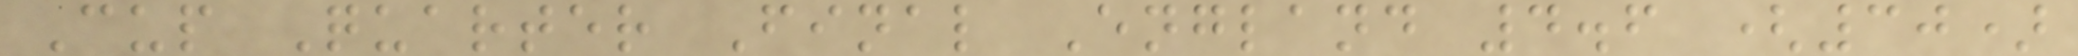Cup Quarter Final England 4.6 (30)
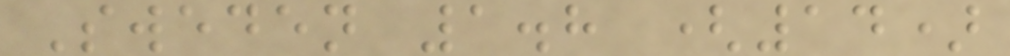Sweden 1.8 (14)
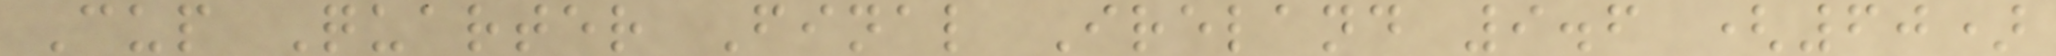Cup Quarter Final Ireland 9.6 (60)
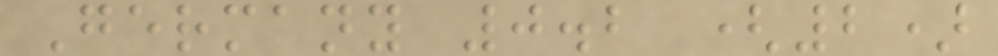Germany 0.2 (2)
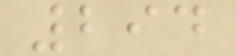294
